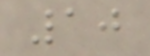10
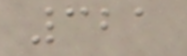321
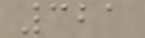321
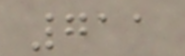711
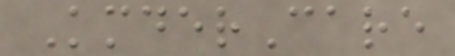KmderCare
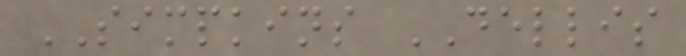SIMPKINS DELLIS
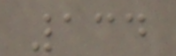134
